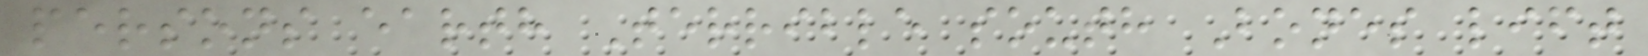persons earth Terrible south Bones lift
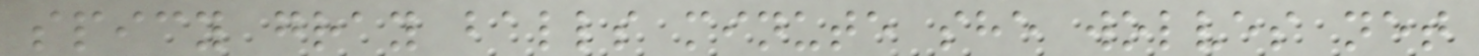spicy gray balls minute she wolves net
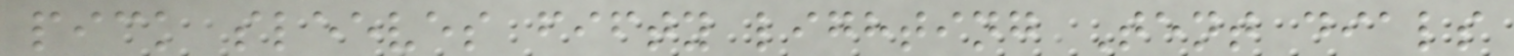pick sleeves fifty lighting Tent dials
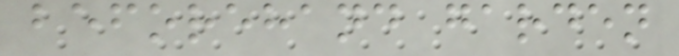beforehand garden
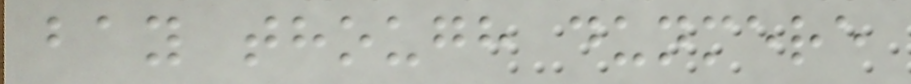bay though dunmere
